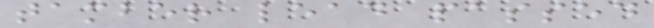tamber lead passed
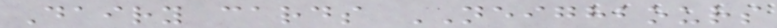Dairy cards NEIGHBOURS
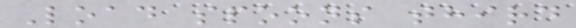Load spoons third
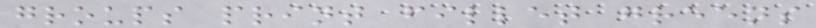groups print fillet greens
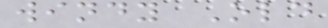windy Old
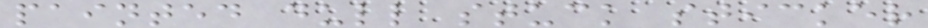painted dull stuck sticker
